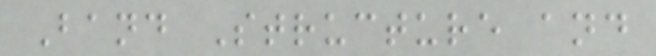Band Structure and
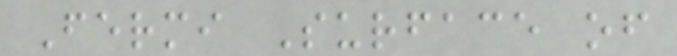Fermi Surface of
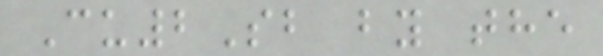Cu2Sb by the
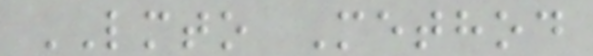LMTO Method
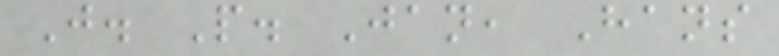J. P. Jan, Hans
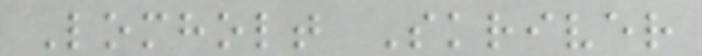Lomholt Skriver
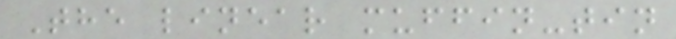The linear muffin-tin
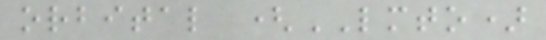orbital (LMTO)
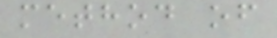method of
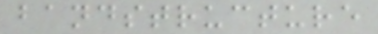bandstructure
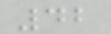42
